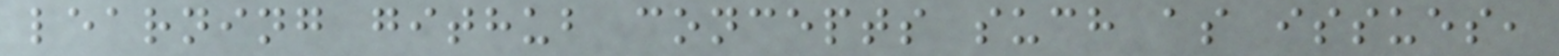learning github concepts such as issues,
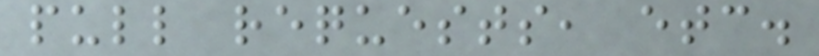pull requests, etc.
